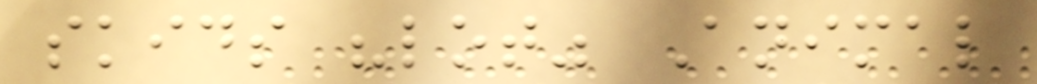skids "lot" Animal
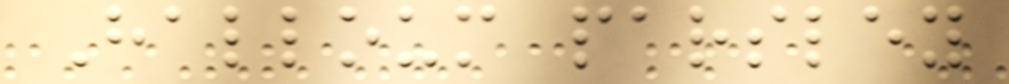Halloum parsley
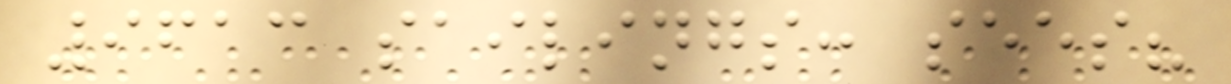9613 sailings: sees?
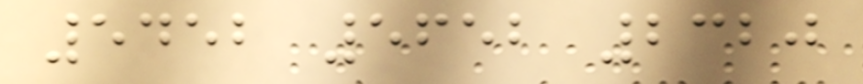5452 5652 2320
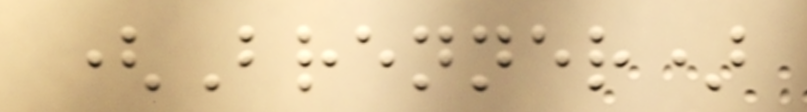(Brenner)
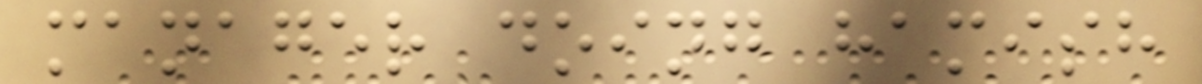manager doing hamish
